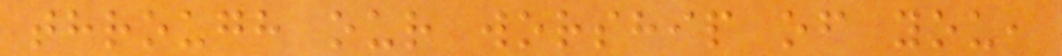through our worship of you,
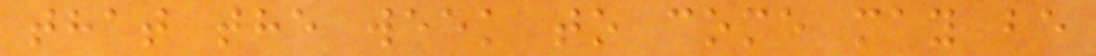that the week to come may be
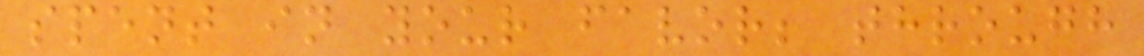spent in your favor; through
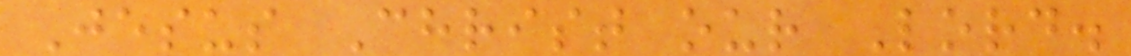Jesus Christ our Lord.
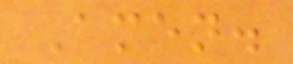Amen.
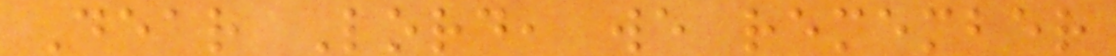Dear Lord, we remember
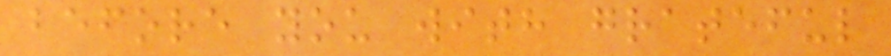before you with grateful
